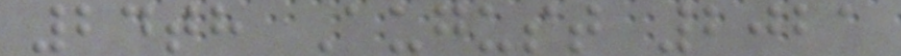24th August 2021
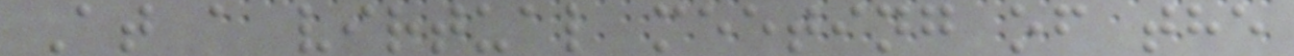At a virtual meeting of the
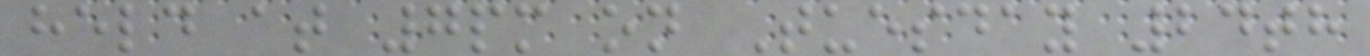held at 7pm on Tuesday 24th
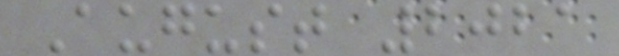August 2021
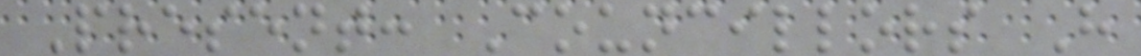Present: Councillors H
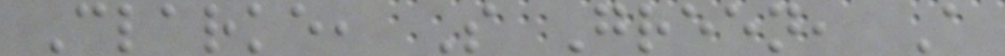Clarke, S Green, A
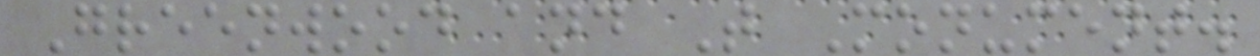Greenwood and T Monument.
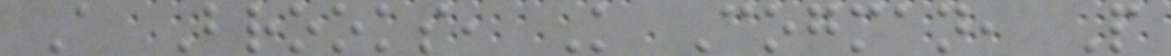A Brooks, K Cogman, P
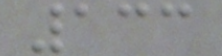133
